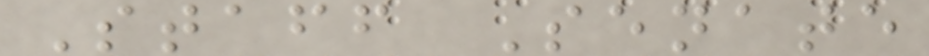Staff Senate
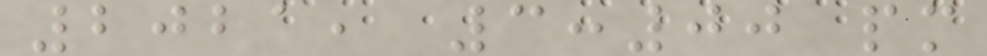2021, 3:00 pm
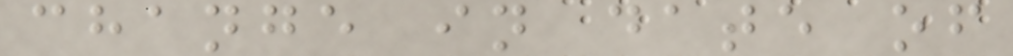change in date of
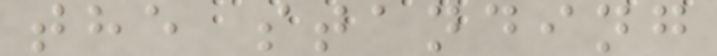the standing
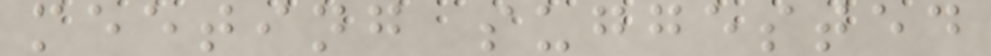meeting suggested
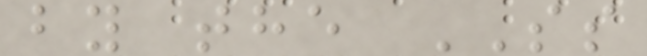by the SS
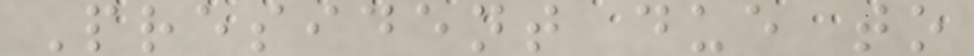President due to
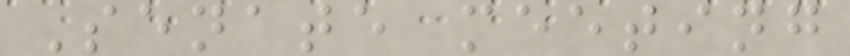Senate meeting
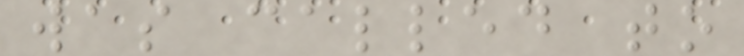was called to
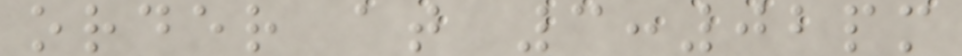order at 3:02pm
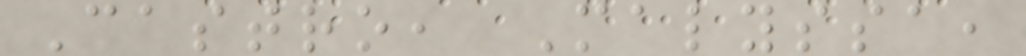Castro, Malyssa,
